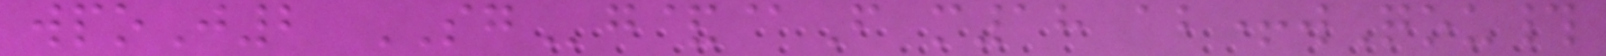wpoJ2 SGg&@F m18 ab+wQou#
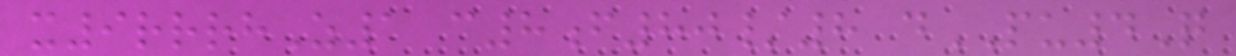x9rrrhZ1 c8f80/8 dPU4Q
